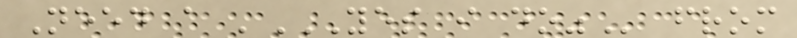Need a 'YES I DO" from
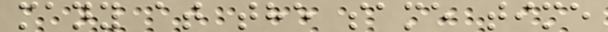many at the same time
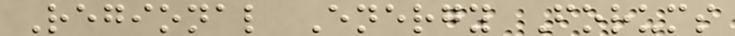Regional Energy Forums
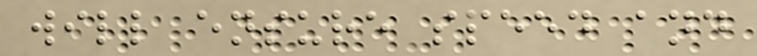will ensure speed and
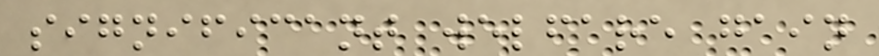significant welfare gain
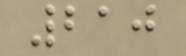210
